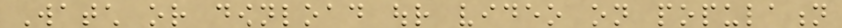Watch or download our video on population
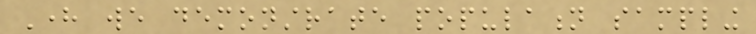Here we demonstrate population sampling
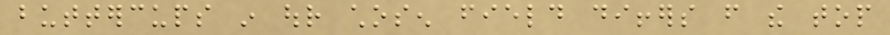buttercups in our chosen field differs from the top
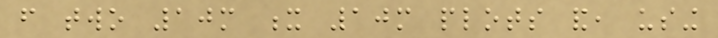from two 10m x 10m plots and, using
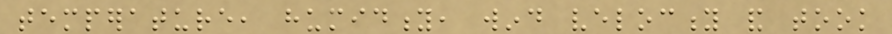temperature, humidity, wind velocity and took
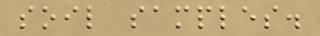soil samples.
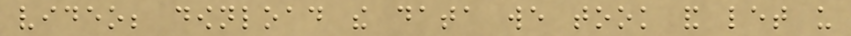video; download the data we took and let us
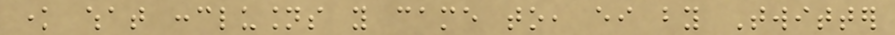know what conclusions you came to, either by Twitter
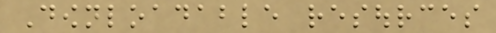Downloadable resources
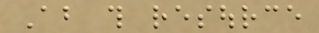About this resource
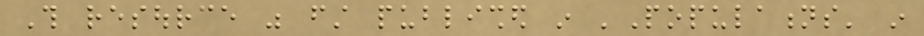This resource was first published in 'Populations' in
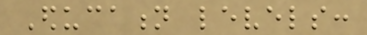Education levels:
